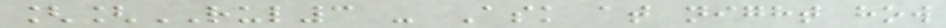[[RUL3 - Ask at night how
